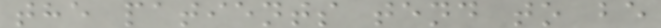the patients tend to be
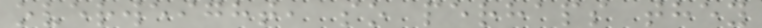overweight, so perhaps they
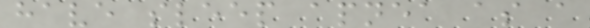have sleep apnea as a
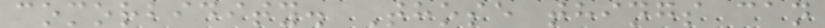comorbidity. Those things can
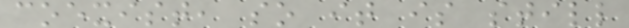coexist, so it is still
